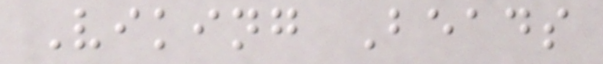Viking Beads
